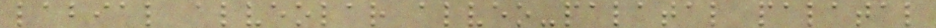labial alveolar alveo-palatal palatal
